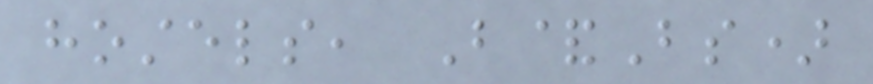hostels, B&Bs)
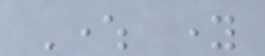Where young
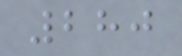280
